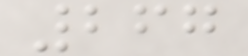267
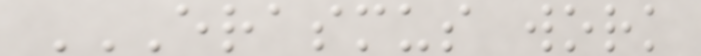ERASMUS WORK
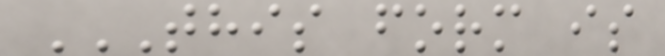THIS FORM IS
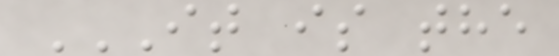IT IS THE
